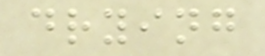drying
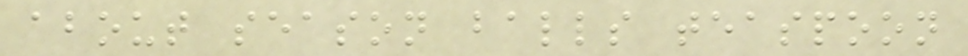about season balls teaspoon
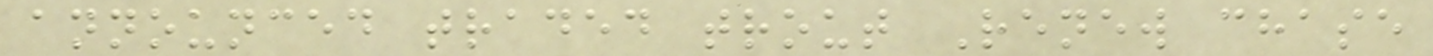announced traded trout Renew chase
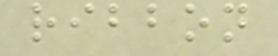ribbon
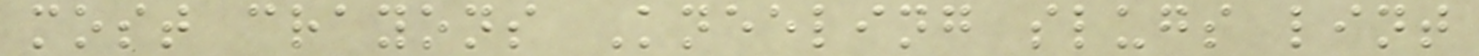most crayons Kneeling slugs lint
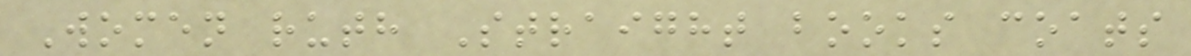Women ruth Straight books coats
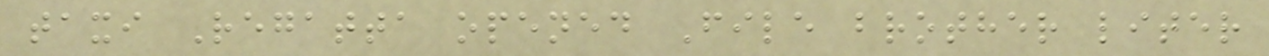taxi Regatta opened File brother liter
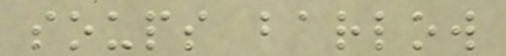soups barlow
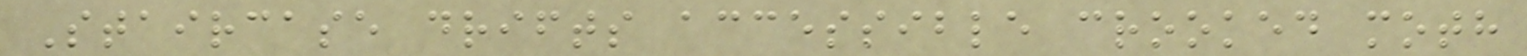Staircase drifts accessible crooked moth
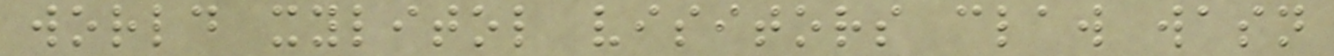world xylitol visitors claw wasn
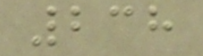238
